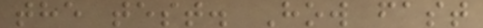the test. How fast
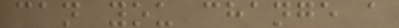can you change a
